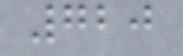720
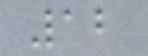12
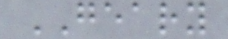GEARY
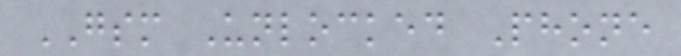GSM Unlocked Phone
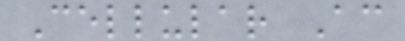Cellular Ac
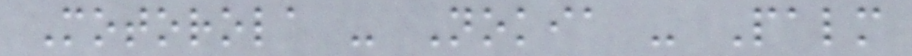Motorola - Nokia - Palm
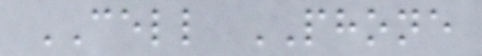CELL PHONE
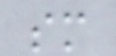sm
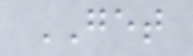GET
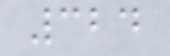324
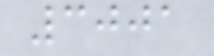3001
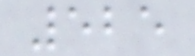525
